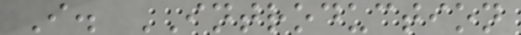I. INTRODUCTION
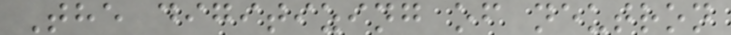The digitizing of neutron
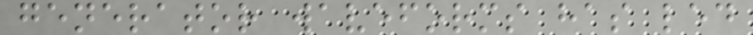generator waveforms has led
